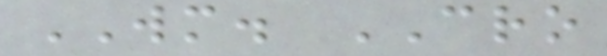WM. CRO
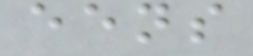eens
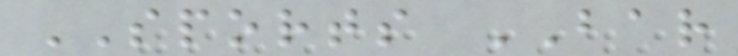SPORTS BAR
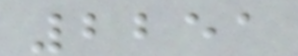2251
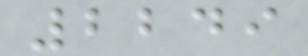2249
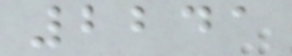2241
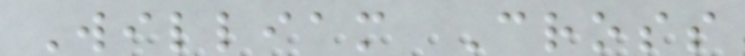William Cross
